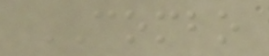COMBO
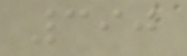390
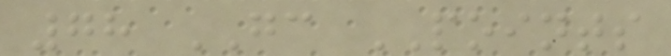78 GC POINTS
